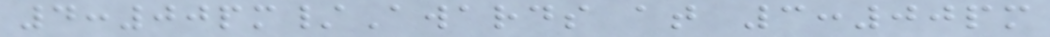4:00pm/Awards at 3:00pm
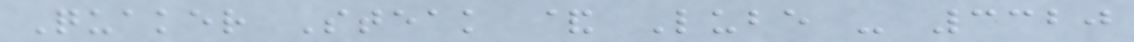Quaker Steak & Lube - 3320
